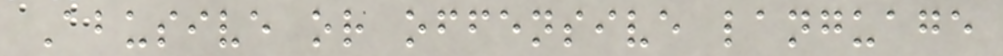Abusive or offensive language
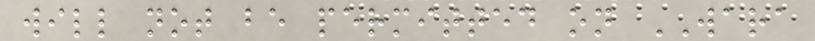will not be permitted on WARA
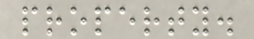property.
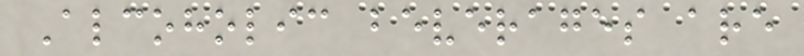Alcoholic beverages are
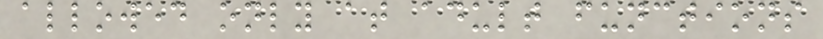allowed only at adult functions
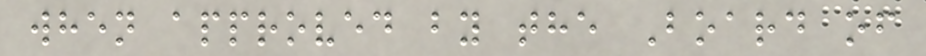when approved by the Board of
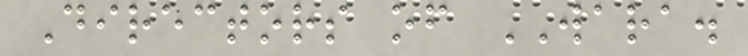Directors of WARA.
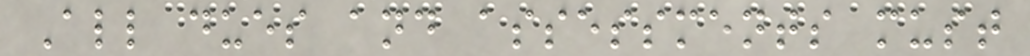All dues and assessments must
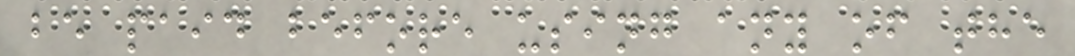be paid before using any of the
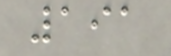191
